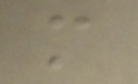more
